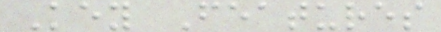Key Features
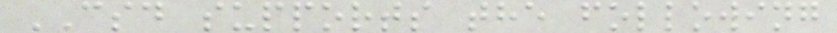CSD supports the following
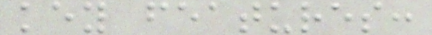key features:
